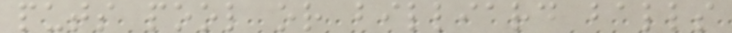puts pool or billiard balls
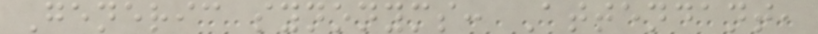Generic synonyms: Attendant,
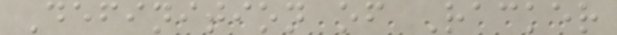Definition of Racker
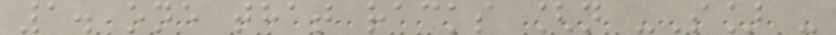1. one that racks [n -S] -
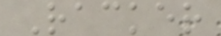Racker
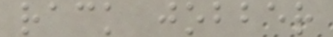rack jobber
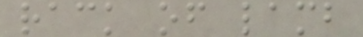rack of lamb
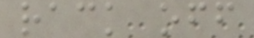rack off
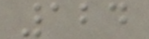124
